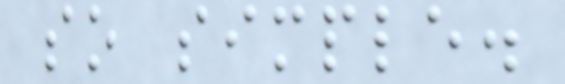so simple.
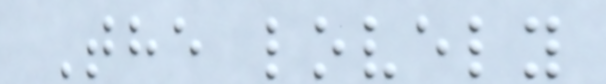The lovely
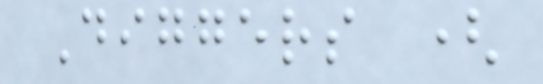Diggers (
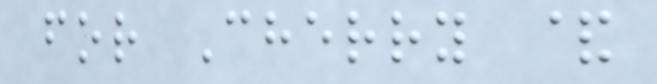for Cherry &
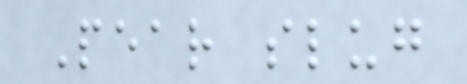Pear slug
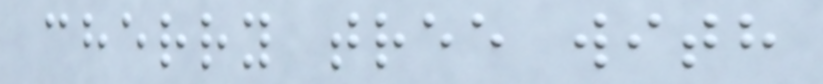cherry tree with
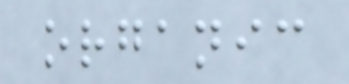organic
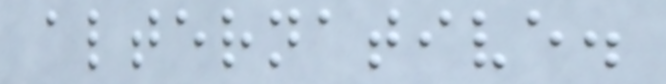alternative.
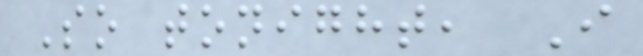So tonight, I
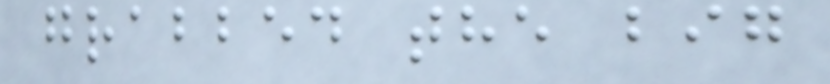grabbed the big
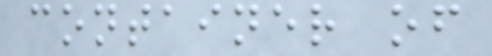container of
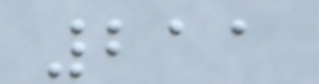211
